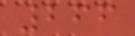266
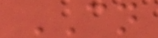CN
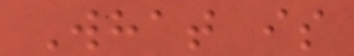What is
